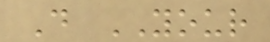D YOUR
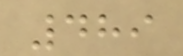489
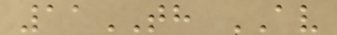11TH AV
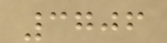3706
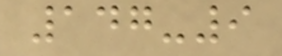147-9
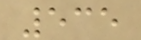535
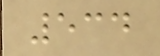534
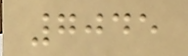7045
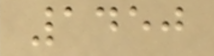1450
